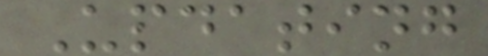Updating
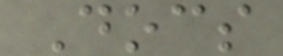Docs
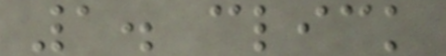1. click
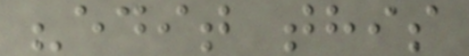"edit this
